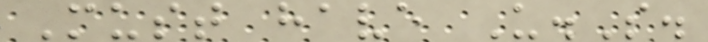Must have U.S.
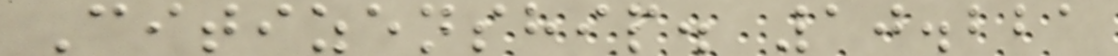Citizenship. 10.221
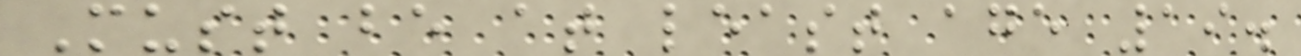Must be at least age 19.
